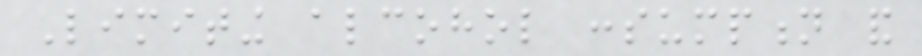Limiting alcohol consumption and
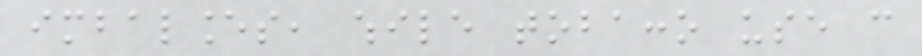imbalances, while tobacco use can
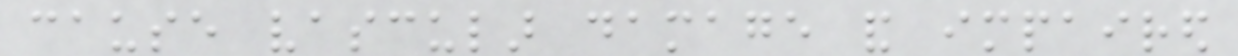cause vascular damage and impaired
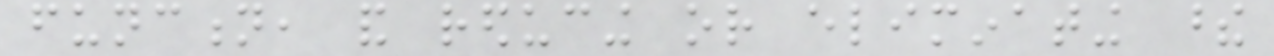function, and reducing or eliminating these
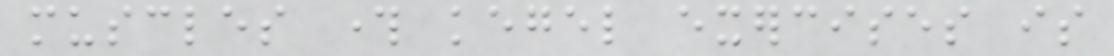muscles through kegel exercises is
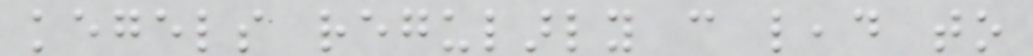kegels regularly can lead to
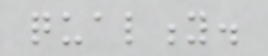quality.
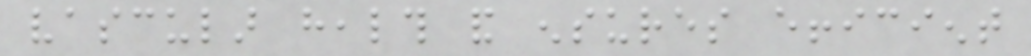vascular health and ensures efficient
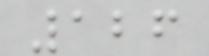126
